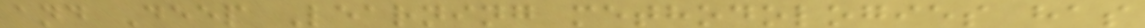and Deep Learning methodologies has
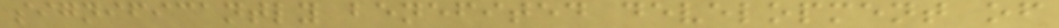significantly benefited development of
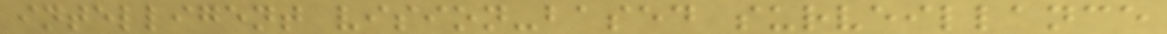intelligent vision-based surveillance
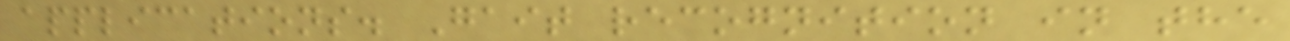applications. Gait recognition in the
